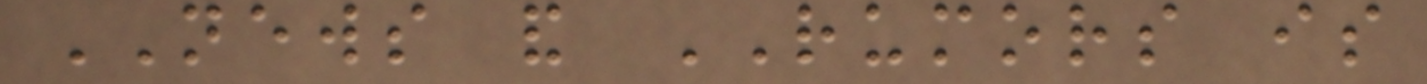NEWS and RUMORS is
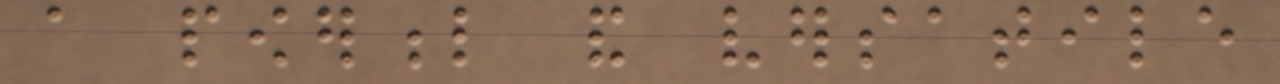a powerful and versatile
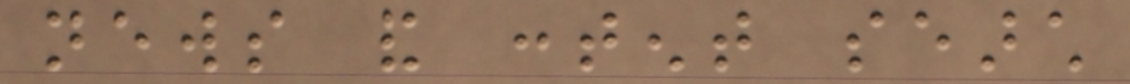news and content search
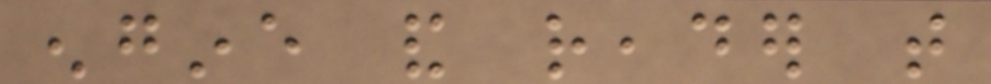engine and reader that
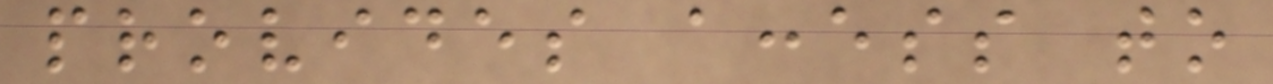provides access to
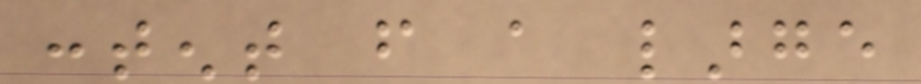content from a large
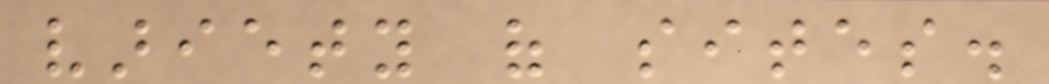variety of sites.
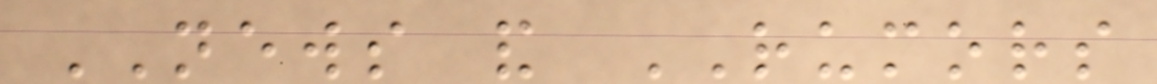NEWS and RUMORS
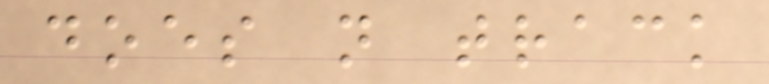does not track
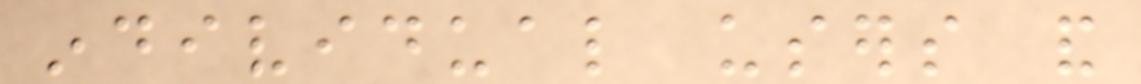individual users and
